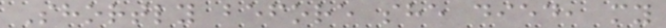Shortly before she died, my
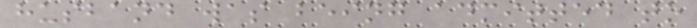husband was being admitted to
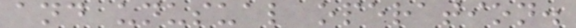and unusual operation.
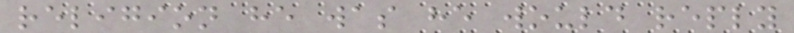religion he was he would reply
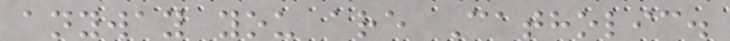anyway you are Catholic.
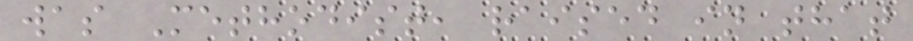was Methodist, raised in that
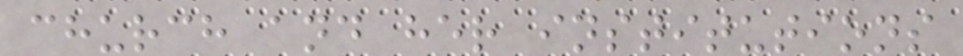church and her institutions
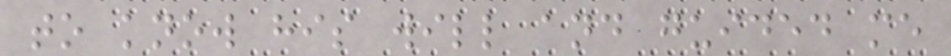to know his will and guided me
